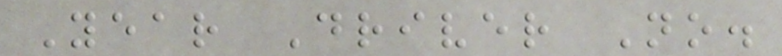Year Driver No.
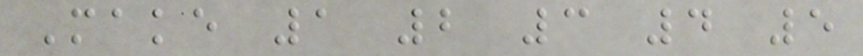Make 1 2 3 4 5
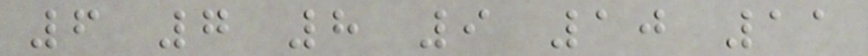6 7 8 9 10 11
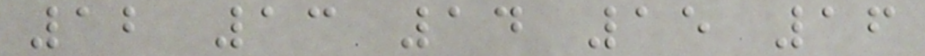12 13 14 15 16
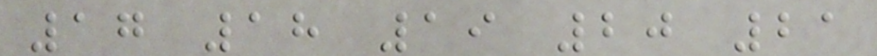17 18 19 20 21
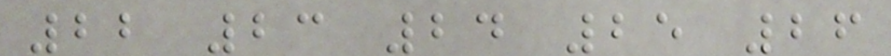22 23 24 25 26
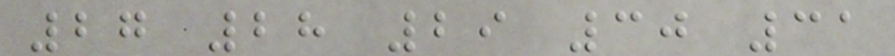27 28 29 30 31
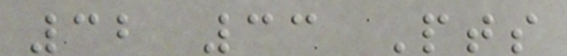32 33 Pts
